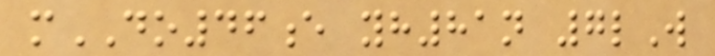mDO46e yh81n 7lW
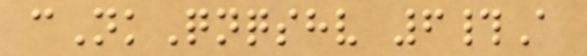cNkQnqshv 6#A
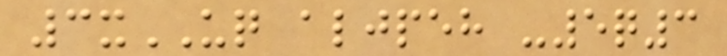3xUQ aljpeh -5q3
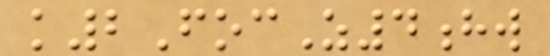k2FocZ4hw
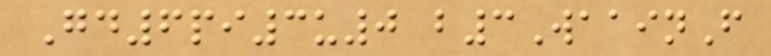Gd6pi3u0 b3WaainF
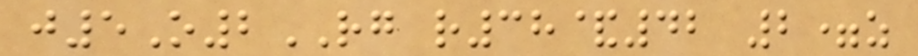j5O2RG r38&42 2=z
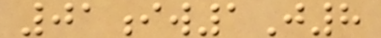01iw1J8
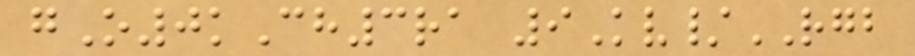gO0kCh3ra 9Kv/RGB
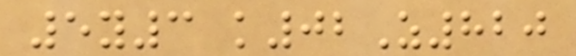5y3 k02Z820
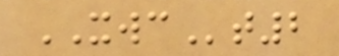XWCt2
